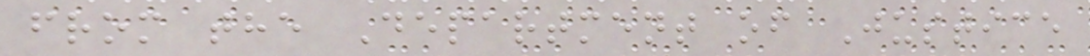from the Department of Justice
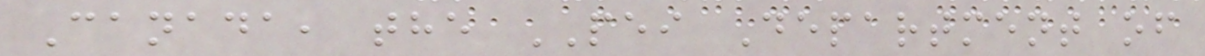Canada, the PEI Department of
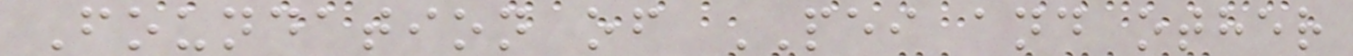Foundation of PEI and other
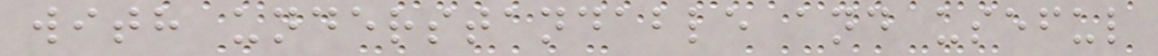with understandable and useful
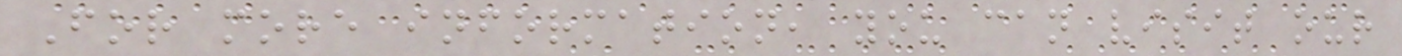For more information, you can visit our
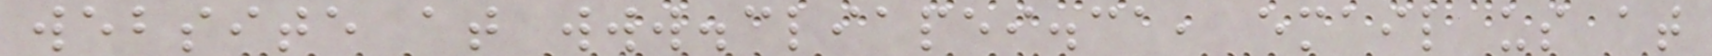website at www.cliapei.ca, email us at
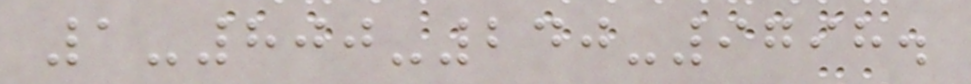1-800-240-9798.
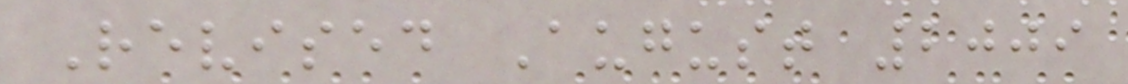Revised August 2009
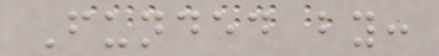Funded by:
